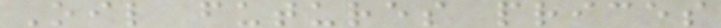Oil futures prices
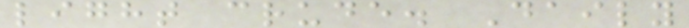light crude. Daily
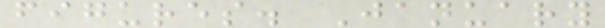figures. January
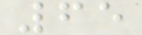65
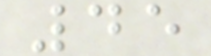45
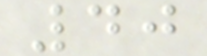40
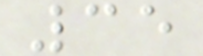35
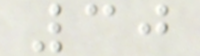30
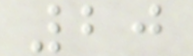20
